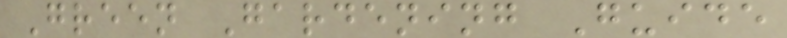Green Gardening Guide
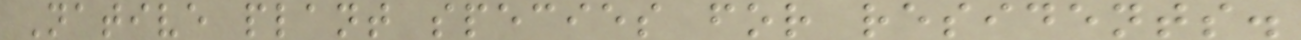Native plant species for residents.
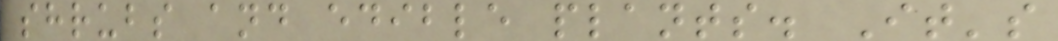shrubs and edible plants. It's
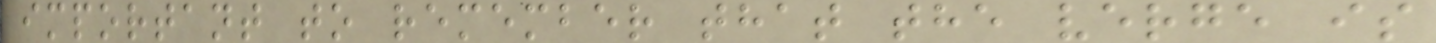important to remember that the verge is
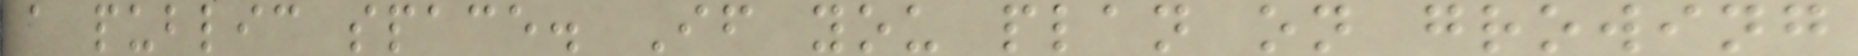a public space. If you plan on growing
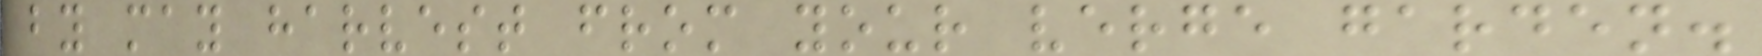by may harvest from your verge garden.
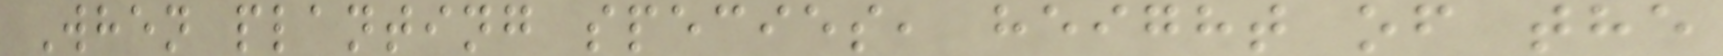When planting species, height of the
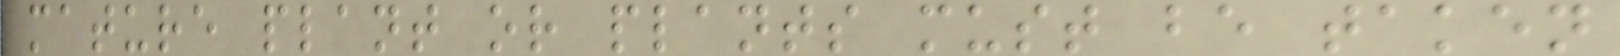mature plant or plants must be taken
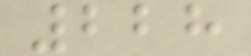228
